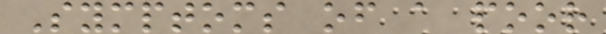Symptoms of a poor
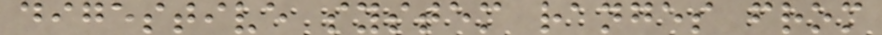digestive system ranges from
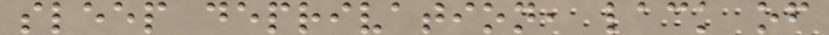sleep deprivation, lack of
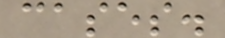cases.
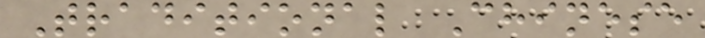Traditional Chinese
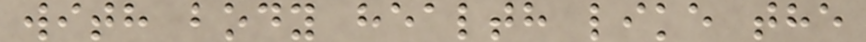with body health like the
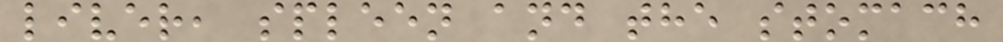liver, spleen and the stomach
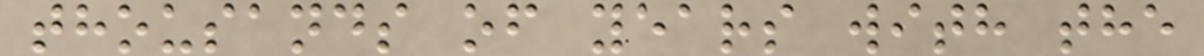thousands of years with the
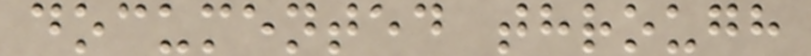documented through
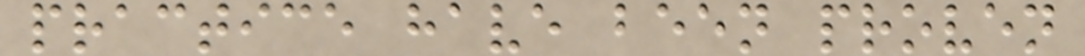practice have been proven
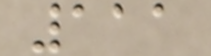111
